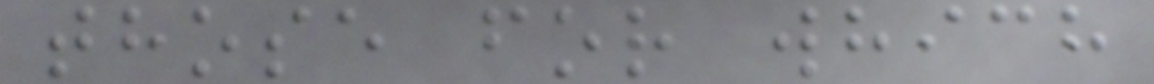those for which
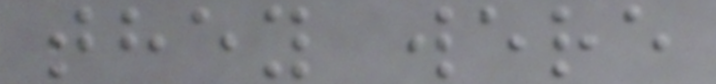they were
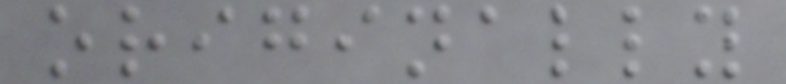originally
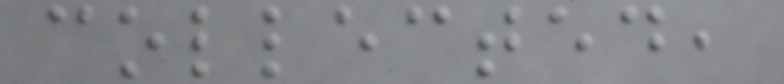collected,
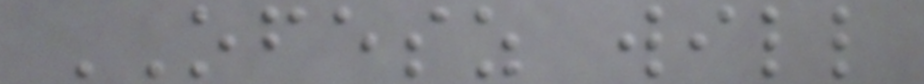OFESZ will
